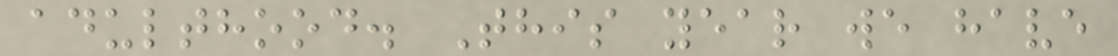adulthood. This year we have
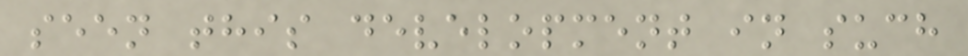seen this development in such
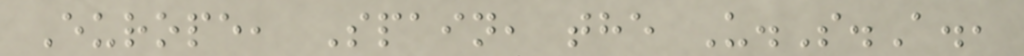Europe, Spain, the U.S.A.,
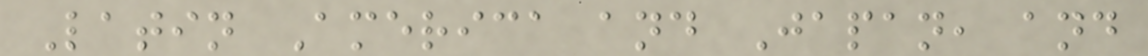Latin America and Japan, and
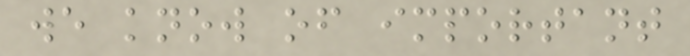we know of important
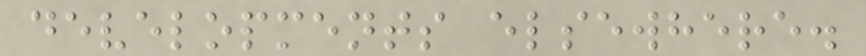developments elsewhere.
